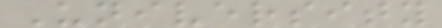University
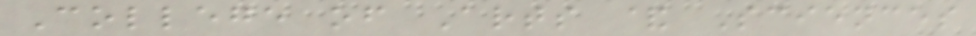College of Arts & Sciences
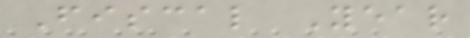Fiscal Year
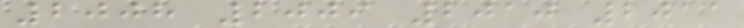2008 2009 2010 2011
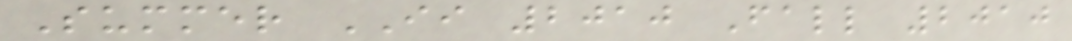Summer II 2010 Fall 2010
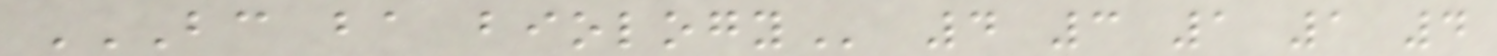BC BA BIOLOGY 4 3 1 1 4
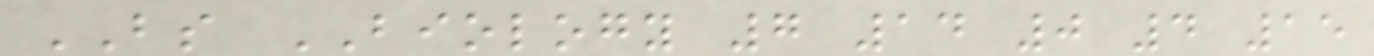BS BIOLOGY 7 14 0 4 15
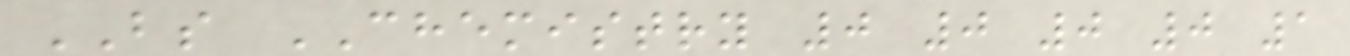BS CHEMISTRY 0 0 0 0 1
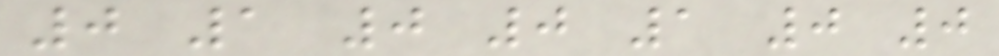0 1 0 0 1 0 0
